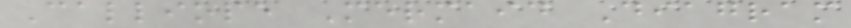Calliope Mermaid Diagram
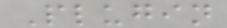Plugin
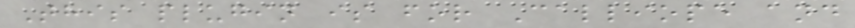This plugin is for Calliope and
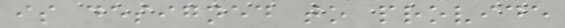is designed to provide
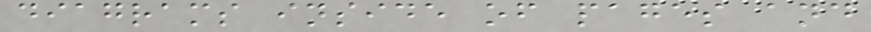diagrams inside of pages and
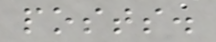posts.
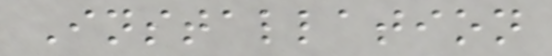Installation
